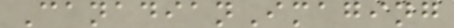CanadianImaging
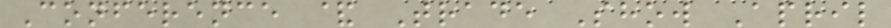Conference & Trade Show April
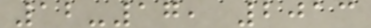12-17, 2013
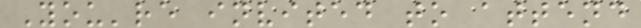You're invited to attend
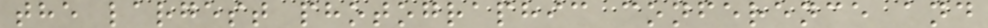the largest photographic conference and
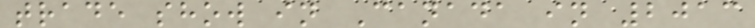trade show in Canada in 2013
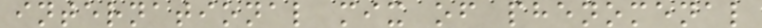international mix of phenomenal
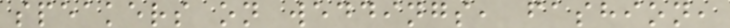speakers on weddings, fashion,
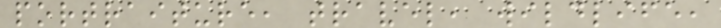portraiture, travel, wildlife,
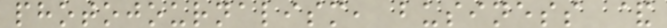photojournalism, business &
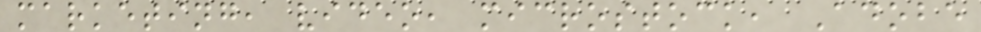marketing, video, microstock, Adobe
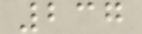237
